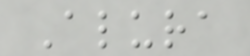Alura
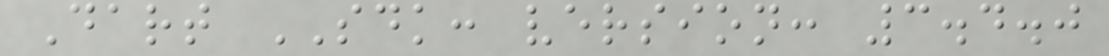Dart SDK: version: 3.4.0
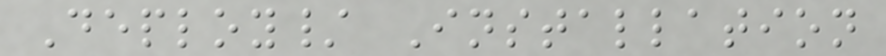Deploy/ Installation
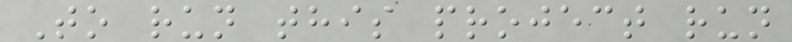To run this project run
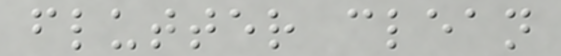flutter clean
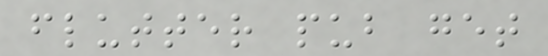flutter pub get
